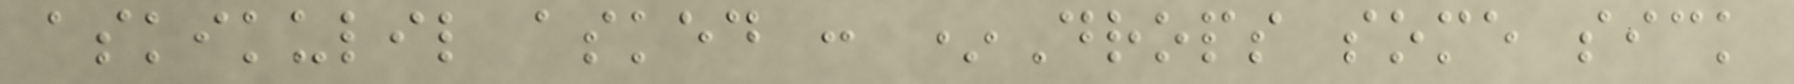askikulil asked : *Drops some sick
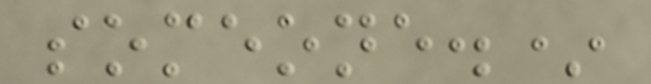someone.*
